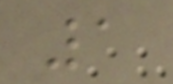1
